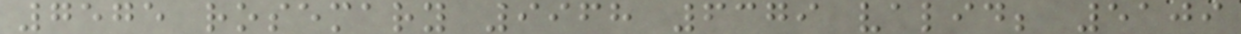7575 rosemary 9968 6379 valid; 5109
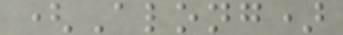(Along)
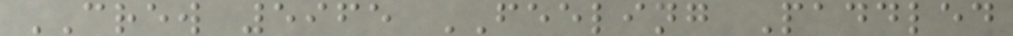CREW 5965 FEELING Paddled
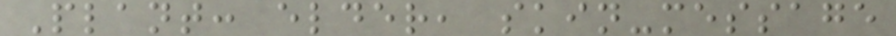Plant: elder, skin-message
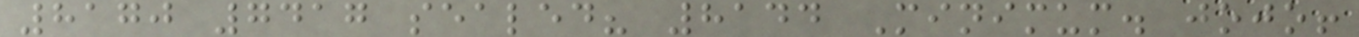8170 7417 sealed? 8144 Minimum. jojo!
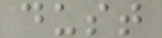dust
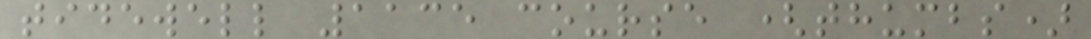tidewell 1135 course (thumbs)
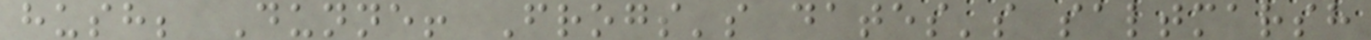hush; Dunne! Frogs's dates's saltmarsh
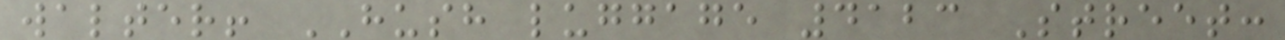walter! HUSH luggage 4123 Street:
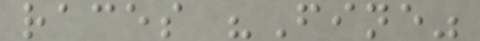races "Fine"
